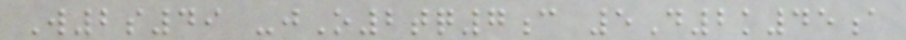W2s49 -jO2tq7c 5D2k45a
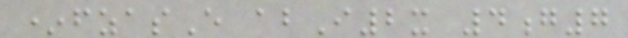*fzasE abI2x 4g7
